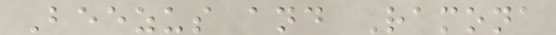Beezus and Ramona
